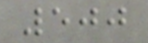500
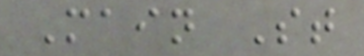Main St
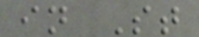in St
